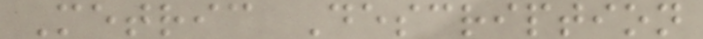Metric Description
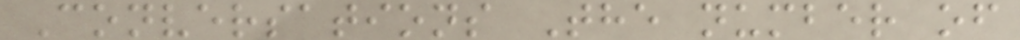Conversations The number of
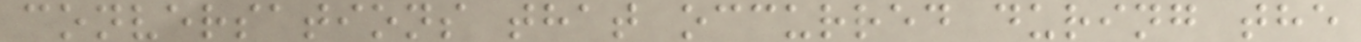conversations that occurred during the
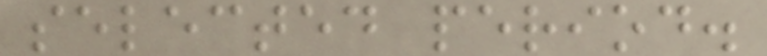selected period.
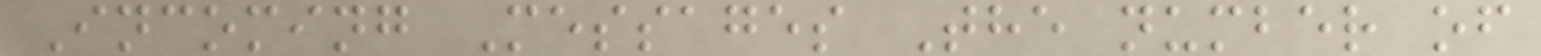Incoming Messages The number of
